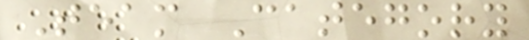Team Category
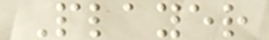Player
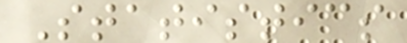Statistics
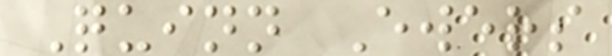Quinn Ewers
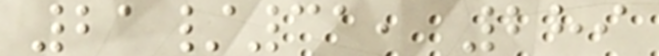21/31, 289
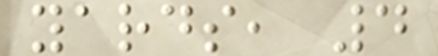yards, 4
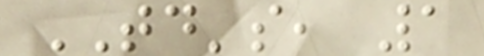TD's, 1
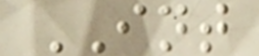INT
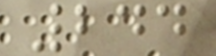244
